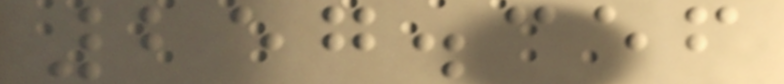257.356
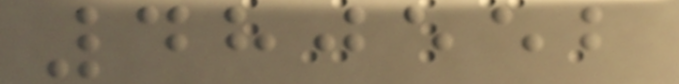480552
